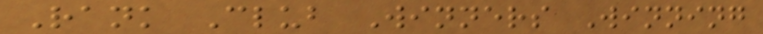Rank Club Winners Winning
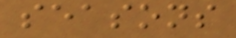seasons
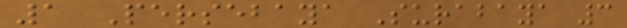1 Persebaya Surabaya 3
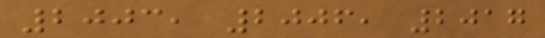2003, 2006, 2017
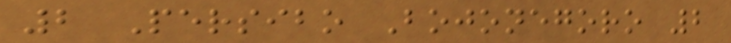2 Persibo Bojonegoro 2
